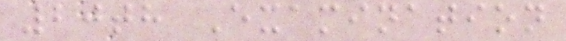20th Examination
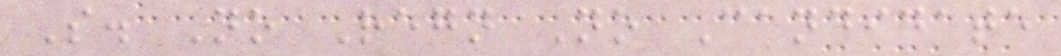S. No Regn No Candidate
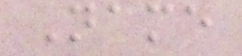Name
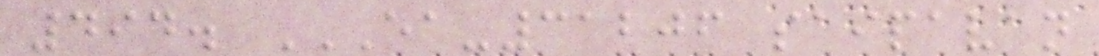494. EA-31206 SAIPAVAN
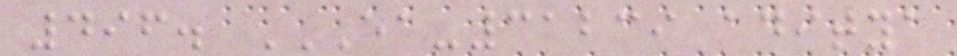496. EA-31239 ADITYA
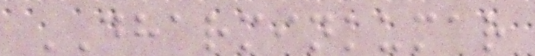DHARMINKUMAR
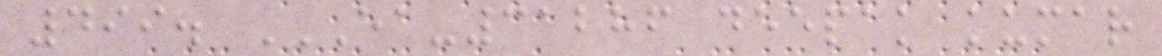499. EA-31286 DEEPAK KUMAR
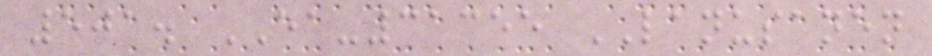501. EA-31355 LANUSANEN
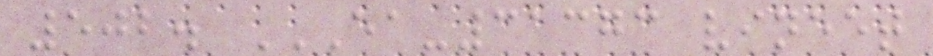502. EA-31373 VINEET
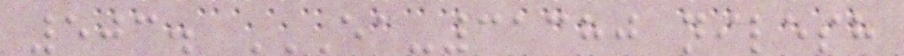503. EA-31380 NILESH
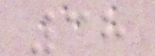38
